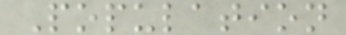Population
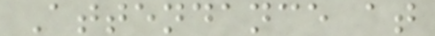Attendance at
